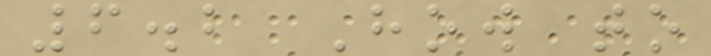6.2 How to
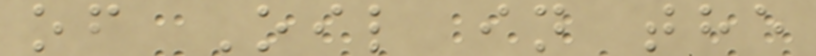of Oil in the
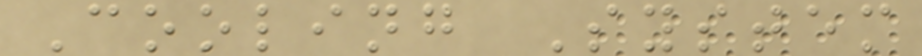Cooling System
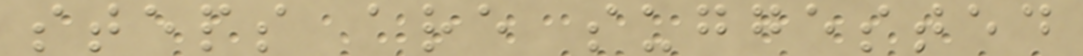steps are suggested
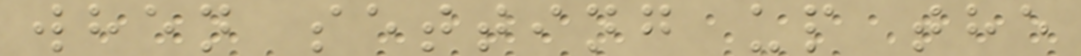when setting up the
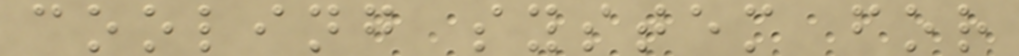cooling system for
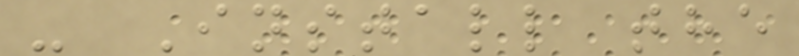- Install the
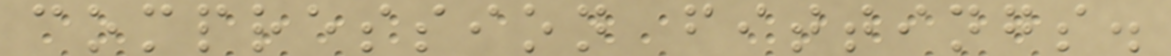compression fittings.
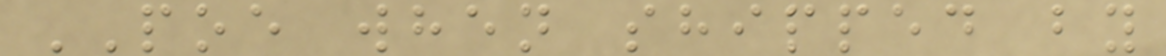POE when shipped by
